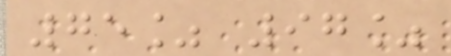75% 97%
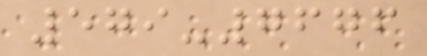579-7676
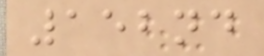152nd
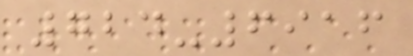724-6916
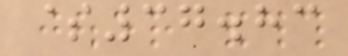$37.83
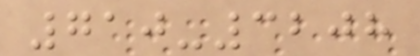710-3208
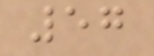57
